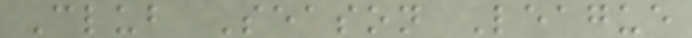Club Season League
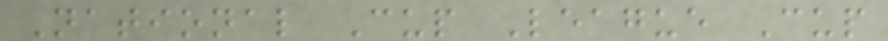National Cup League Cup
